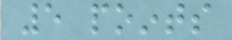5 points
